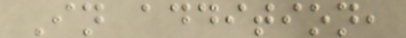In addition,
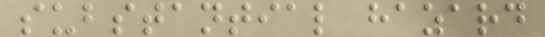substantial hazard
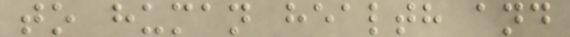to human health and
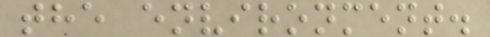the environment.
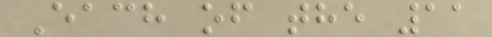Each of the 11
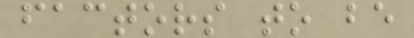factors to be
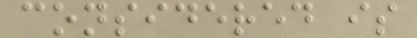considered is
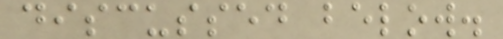discussed below.
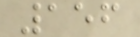156
